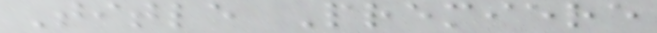Title Premiere
